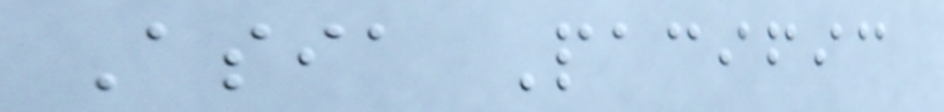Asia Pacific
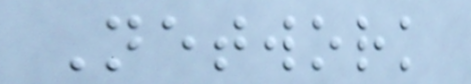Network
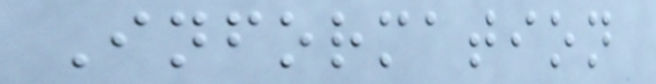Information
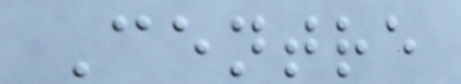Centre
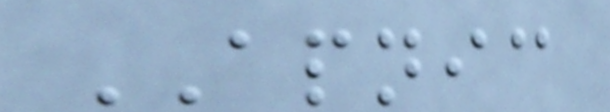APNIC
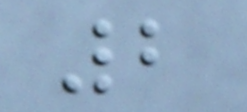2
